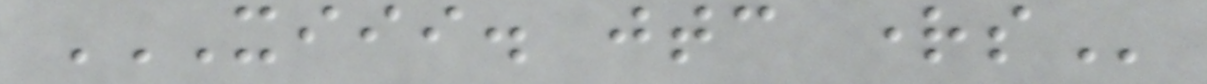XIII. JTC RIGHTS
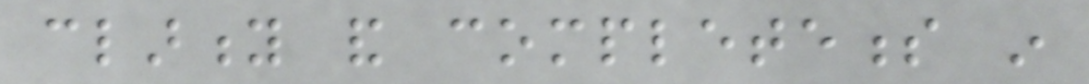clarity and completeness in
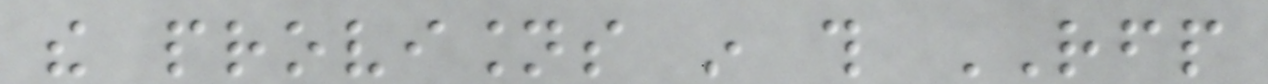the provisions in this RFP
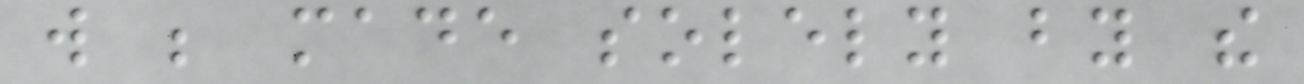will be made solely by the
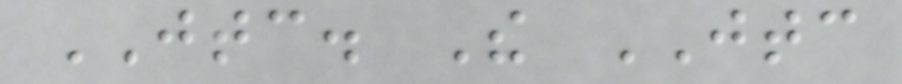JTC. The JTC
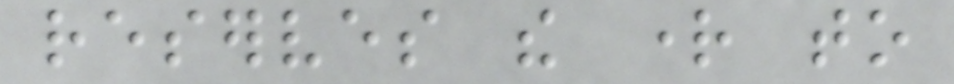reserves the right to
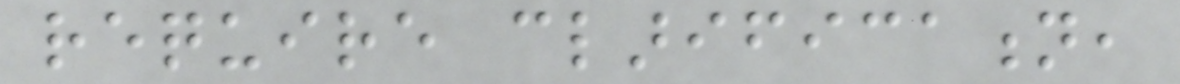require clarification,
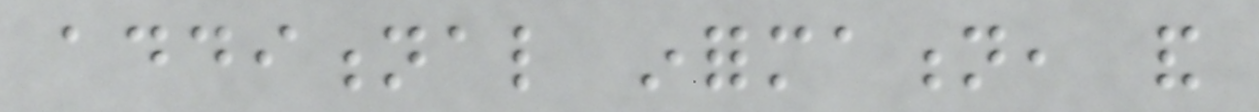additional information, and
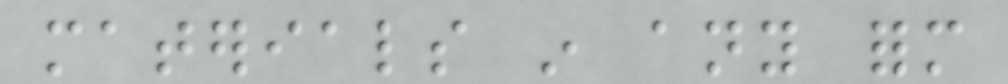materials in any form
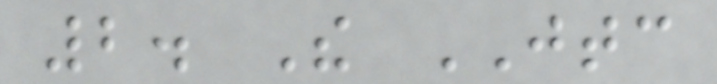2. The JTC
